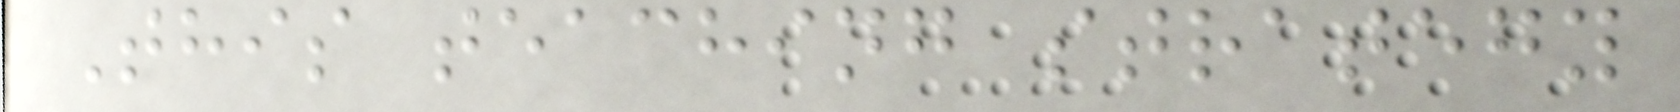This teaching strategy
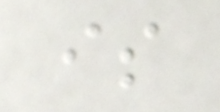is
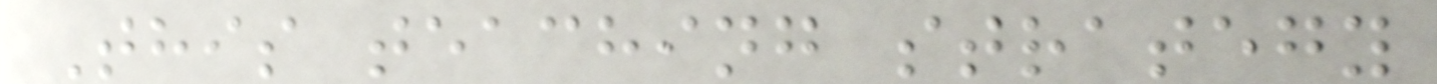This teaching strategy
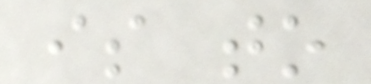is to
